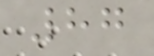87
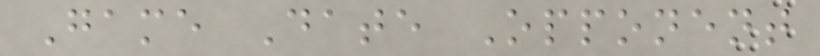Game Date Opponent
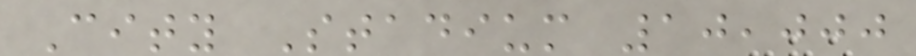City Stadium 10,000
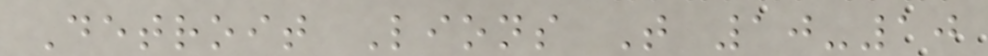Detroit Lions T 10-10
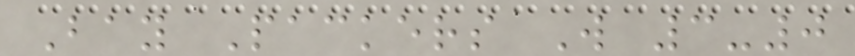Bay Packers W 3-0
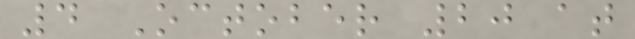4 October 20 at
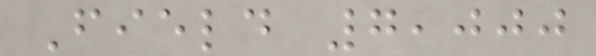Field 7,000
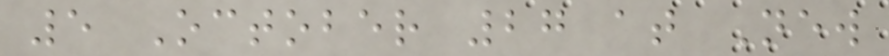5 October 27 at New
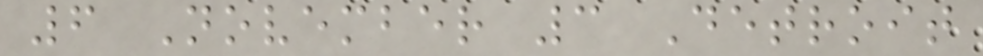6 November 3 Detroit
